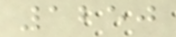1250
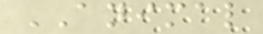ANIMAL
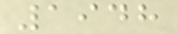1948
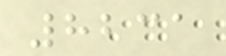8231
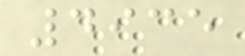4935
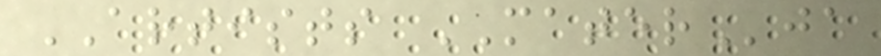ARTISTS MATERja
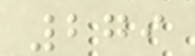279
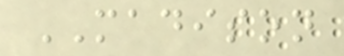MADISON
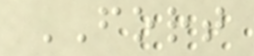FORT
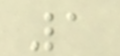1
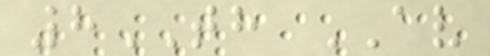8TH AV
